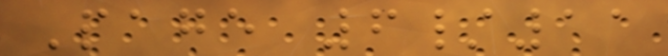Page 6/11
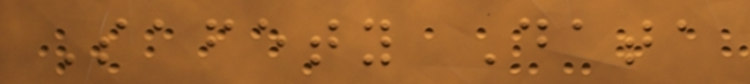Safety Data
